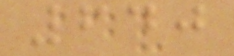640
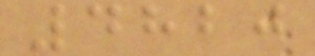4820
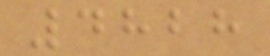4828
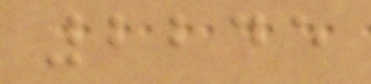2245
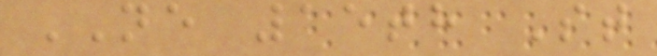NE 15th St
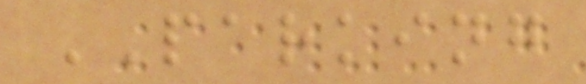PARKING
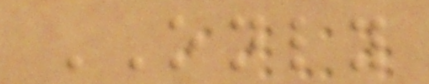ONLY
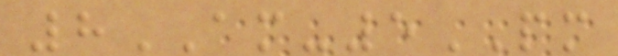8AM-5PM
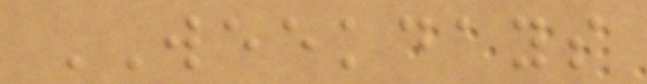WEEKDAYS
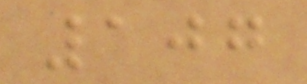107
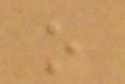o
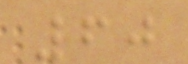60
